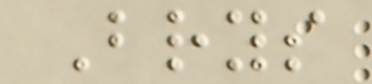Brys
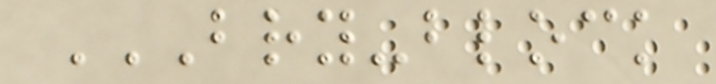BRY-BLOCK
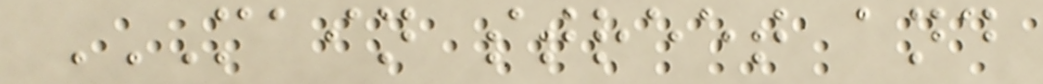MAIN STREET AND
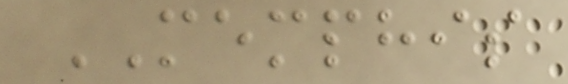MEMPHIS
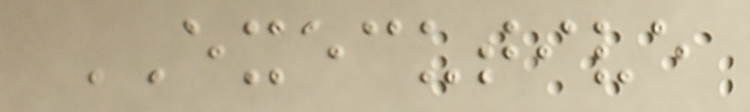EXECUTIVE
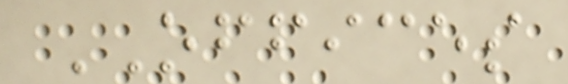OFFICES
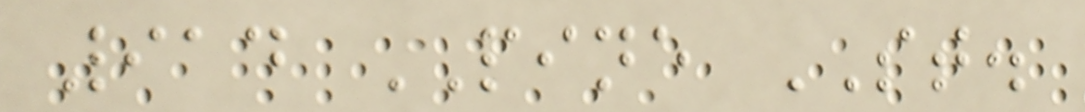914 PINE ST.
